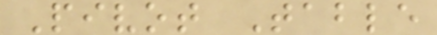Pivot Table
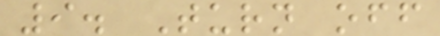9. Turn off
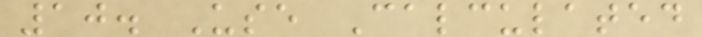10. Use Calculated
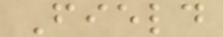Field
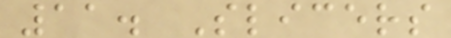11. Slicers
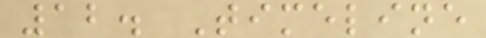12. Timeline
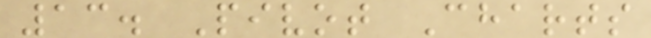13. Pivot Charts
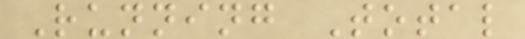Running Total
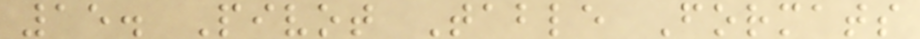15. Pivot Table Formats
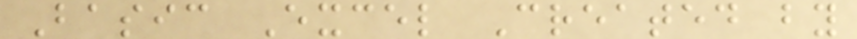Basic Excel Created by
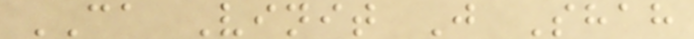CA Vinit J Shah
